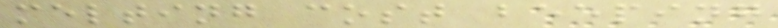melting cost beeping
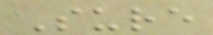Sure
